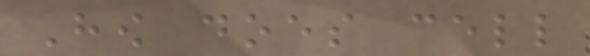How does cell
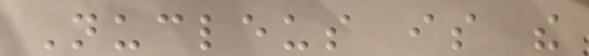Nucleus is the
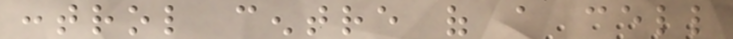control centre of a cell
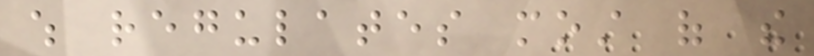which regulates most of the
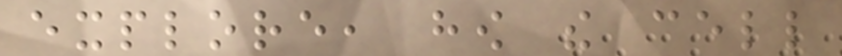explore, how the cell
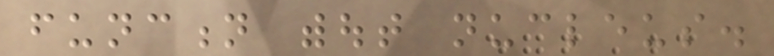function without nucleus.
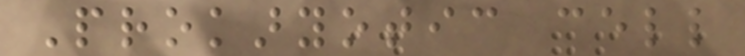Prokaryotic cell
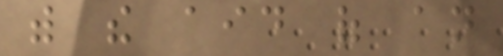with the aid of an
